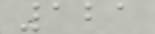121
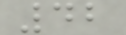42
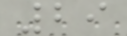29
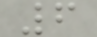6
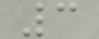3
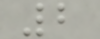2
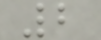2
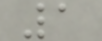1
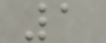1
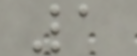1
